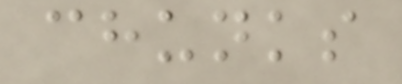chunks
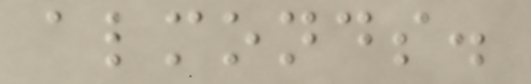almonds.
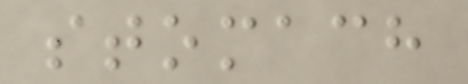stomach
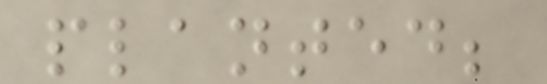planted;
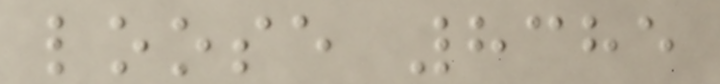loose 8385
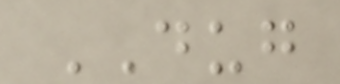DUG
